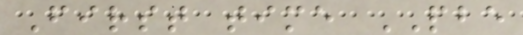First time PBE
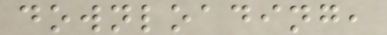downloading,
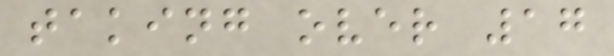taking over 17
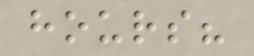hours?
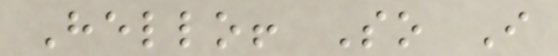Hello! So I
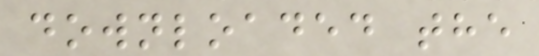downloaded the
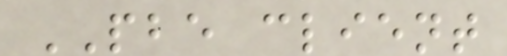PBE client
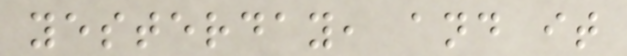yesterday, and it
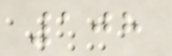108
